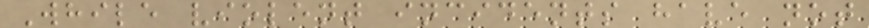While violent incidents have not
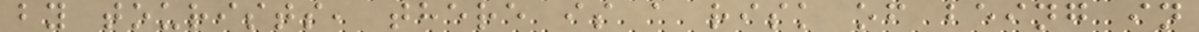by tourists, there is a risk of being in
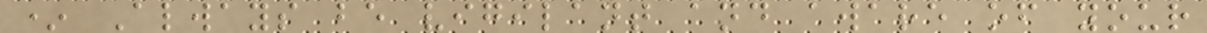* Always be vigilant and aware of your
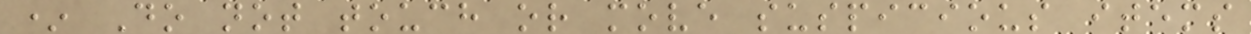* Do not touch or move suspicious items
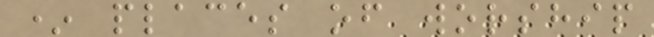* places of worship
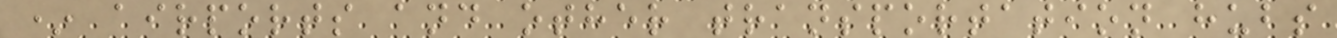* airports and other transportation hubs
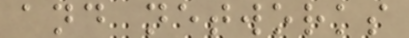and networks
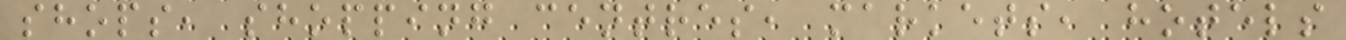shops, shopping centres, markets, hotels
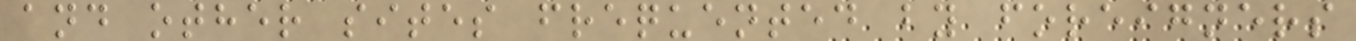and other sites frequented by foreigners
